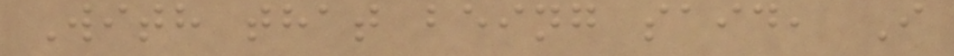With that being said, I
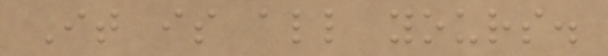It is all yours.
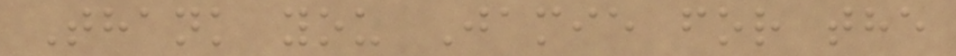Thank you Jamie for the
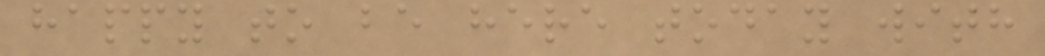happy to be here today with
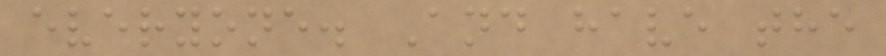everyone. And have the
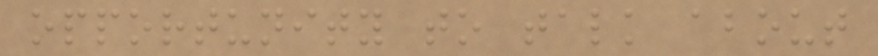opportunity to talk about
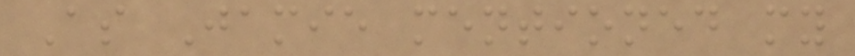As Jamie mentioned my
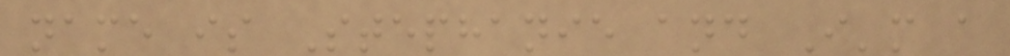name is Stephanie and I'm a
